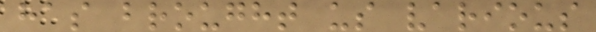has brought us various
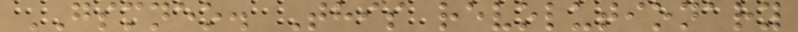GSMNEO. This revolutionary
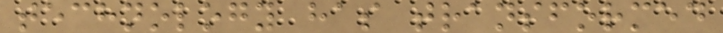technology has transformed
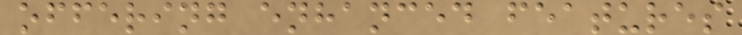offering enhanced features
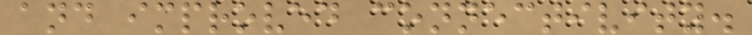and improved connectivity.
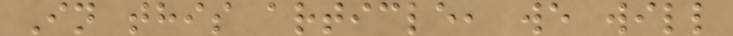In this article, we will
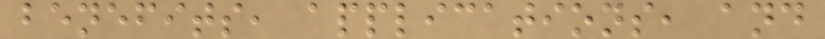benefits, applications, and
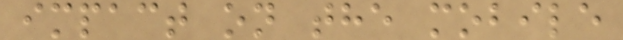impact on the mobile
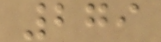279
